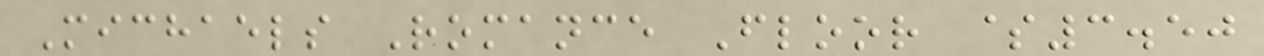Michaels Romance Floor $3.50
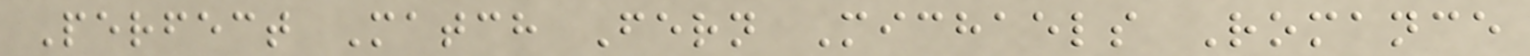Perfect Match Fern Michaels Romance
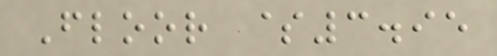Floor $3.95
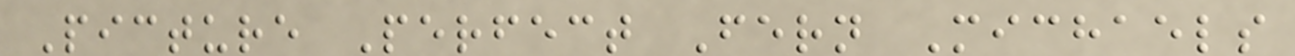Picture Perfect Fern Michaels
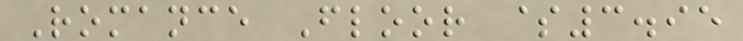Romance Floor $3.95
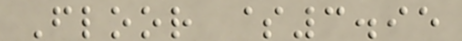Floor $3.95
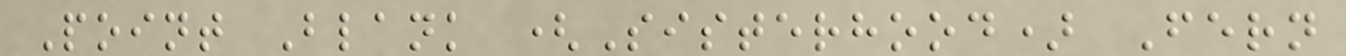Point Blank (Sisterhood) Fern
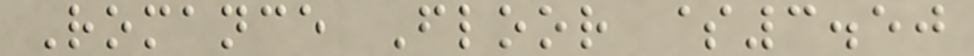Romance Floor $3.50
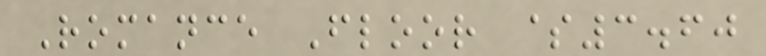Romance Floor $3.60
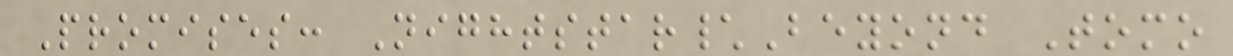Promises: Nightstar\Beyond Tomo
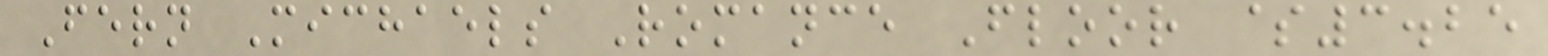Fern Michaels Romance Floor $3.25
